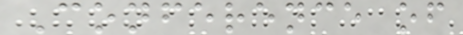Conference of
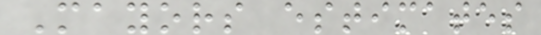Mayors estimates
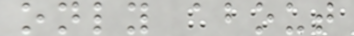only about
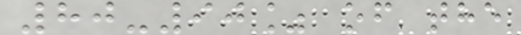80-90% of the
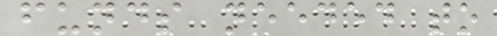funds needed to
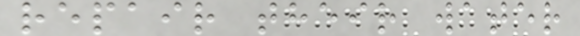repair their water
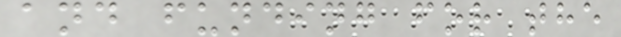and funding for the
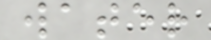water
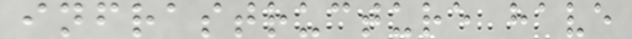infrastructure have
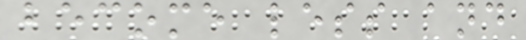become less and
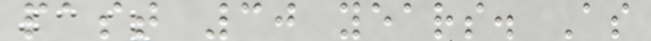past 30 years. As
